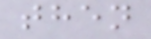then
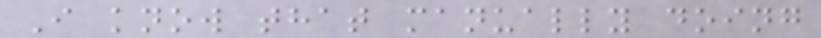I know that manually doing
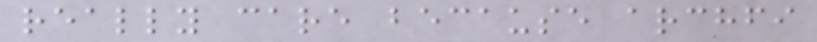really care because archfi
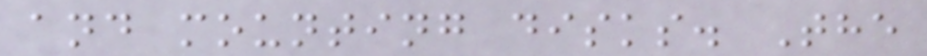and mounting disks. The
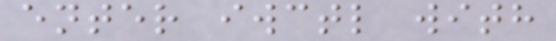enter iwctl with
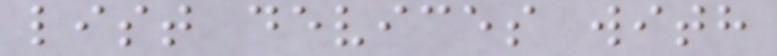list devices with
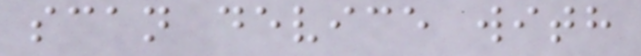scan device with
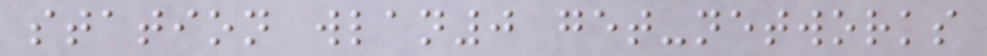station wlan0 get-networks
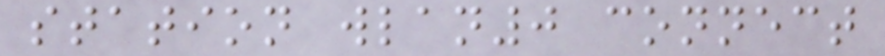station wlan0 connect
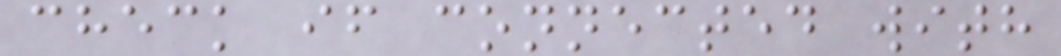check if connected with
